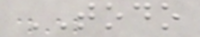TODO
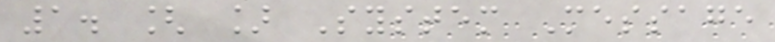1. [ ] System Message
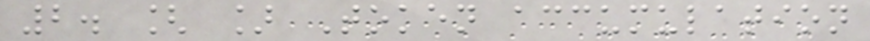2. [ ] Token accumulation
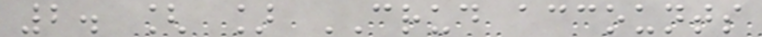2. [ ] CRUD accounts
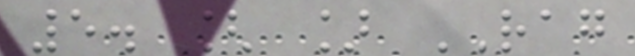5. [ ] RAG
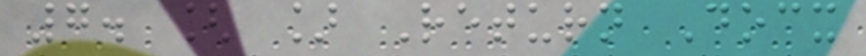7. [ ] Return Docx
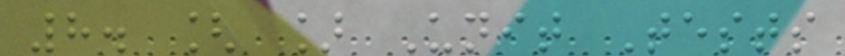8. [ ] Unit Tests
